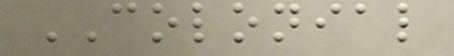COLONIAL
